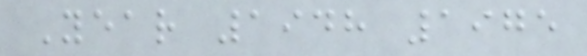Year 1948 1975
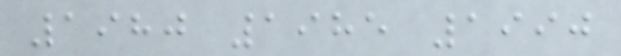1980 1985 1990
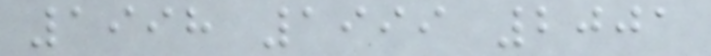1998 1999 2001
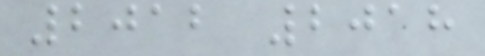2012 2018
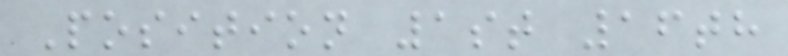Position 1st 16th
